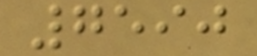7590
